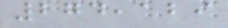274,129
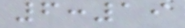6:19
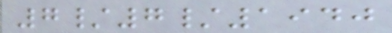7/7/1940
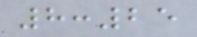8:25
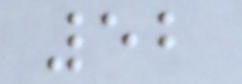52
